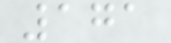171
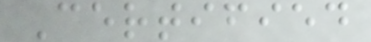Certified
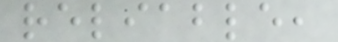reliable,
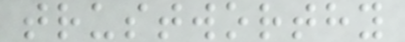trustworthy
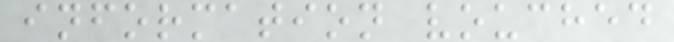information vouched
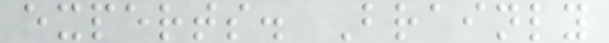experts. Brainly
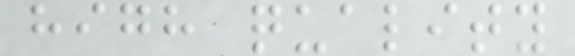high quality
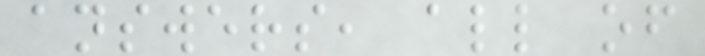answers, all of
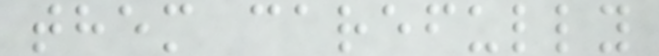them carefully
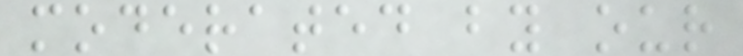moderated by our
